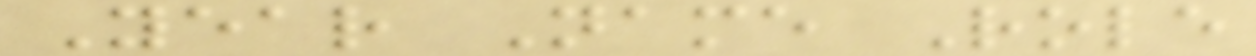Year Name Role
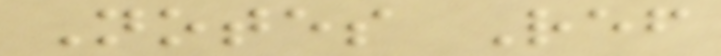Notes Ref
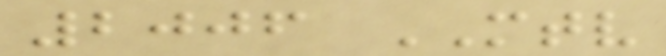2006 MTV
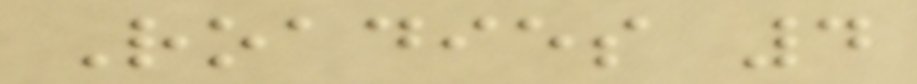Roadies 4
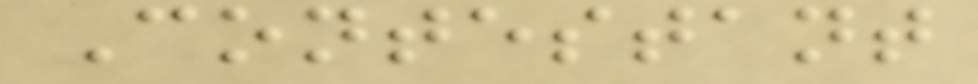Contestant
